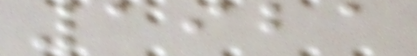1921
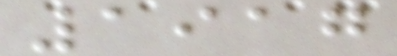1917
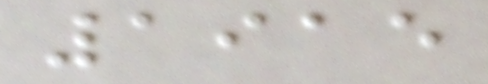1915
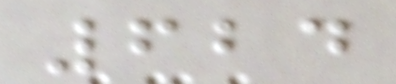624
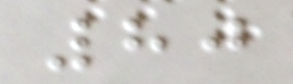80
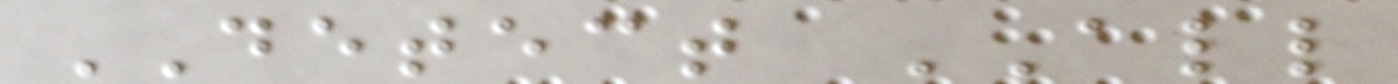DETECT ALL
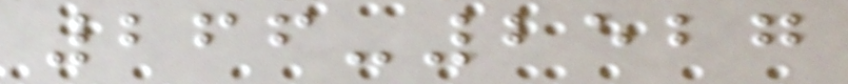266-2527
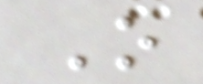O
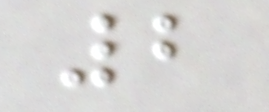2
